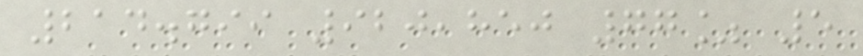214.799 920,850 77% 5
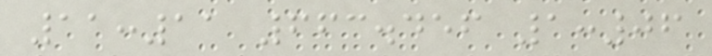11:11 663.456 1:06
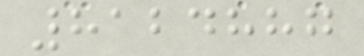8124887
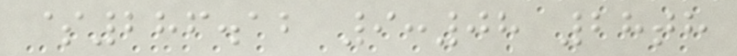$286.12 9:08 28th
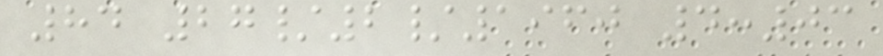84 27/2/1960 4:03
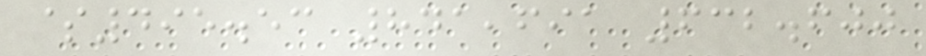$495.53 841,691 632.600
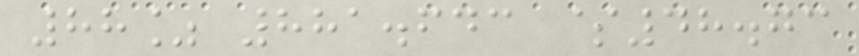88% 881.643 $48.73
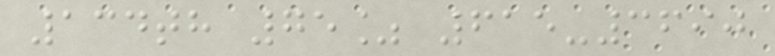134th 75% 615-3690
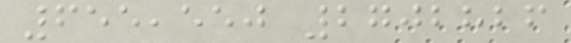655,550 2702826
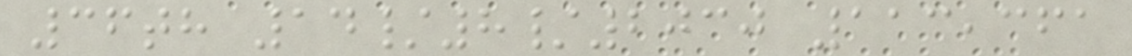36th 14/8/2030 113,361
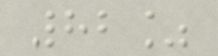82%
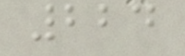224
